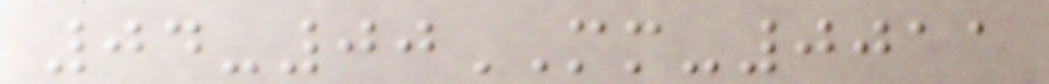04-00MM-0011
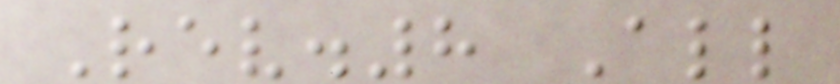Rev.8 All
